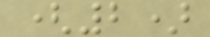(2)
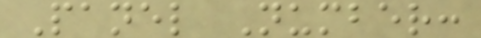Panel Number:
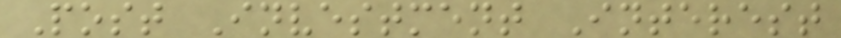Post Investment Interest
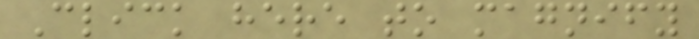Click here to magnify
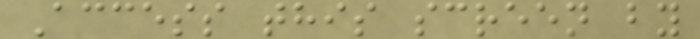Access this screen by
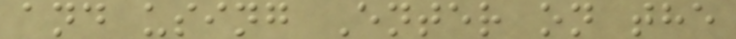and using Enter on the
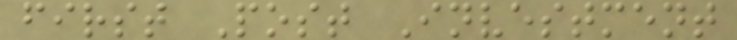first Post Investment
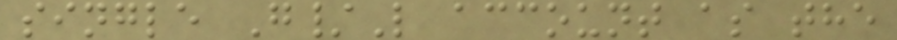single G/L account as the
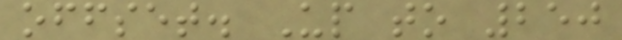offset. Up to 250
